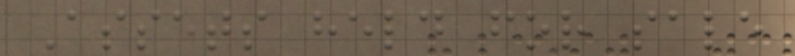Assets held for sale
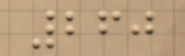260
